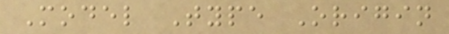Model Type Origin
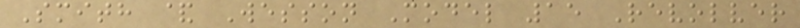Smith & Wesson Model 15 Revolver
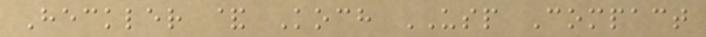Heckler & Koch USP Compact
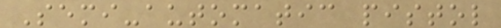Semi-automatic pistol
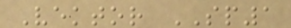Vektor SP1
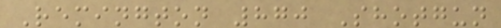Remington 870 Shotgun
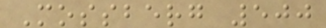Mossberg 500
